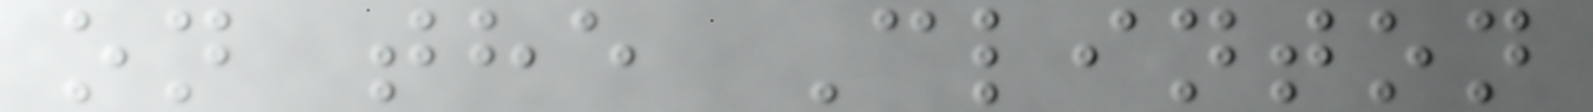on the Clinton
